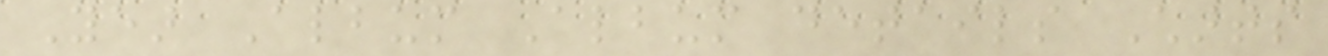Year Album Album details Charts
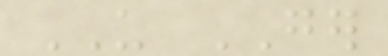US GER
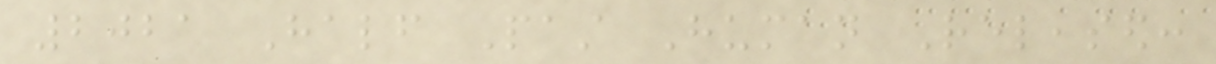2021 Half Past Human Released:
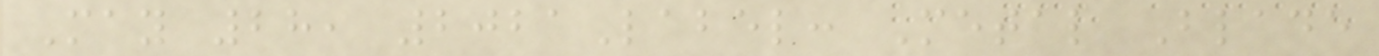May 28, 2021Label: Metal Blade
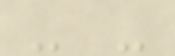- -
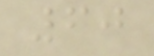60
